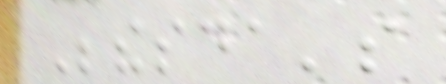Bethesda's
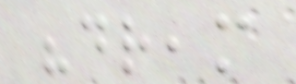"dream
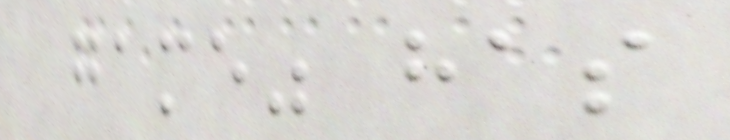game" has
